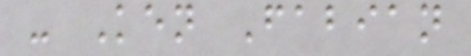- Ken Fabian
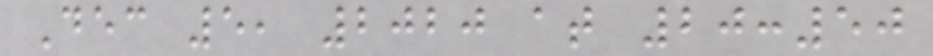Dec 5, 2020 at 20:50
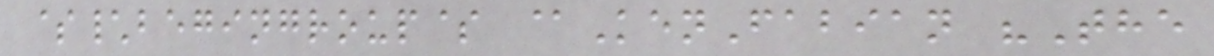$\begingroup$ @KenFabian "The
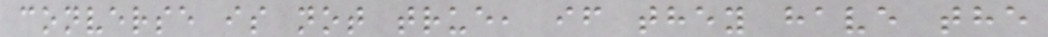converse is not true, if they have the
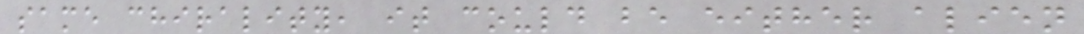same chirality, it could be either alien
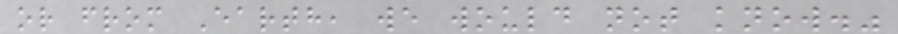or from Earth, we would not know."
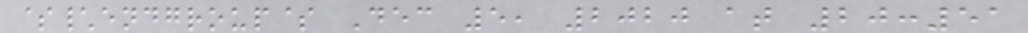$\endgroup$ Dec 5, 2020 at 20:51
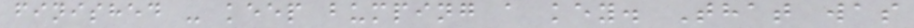finished - keep bumping a key. That was
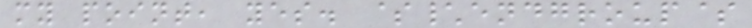my point, yes. $\endgroup$
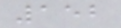152
